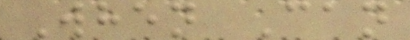When Can
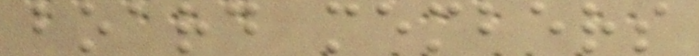board members
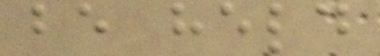be held
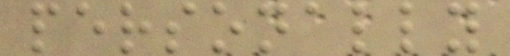personally
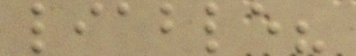liable?
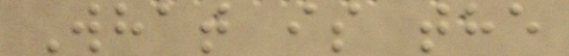What is the
